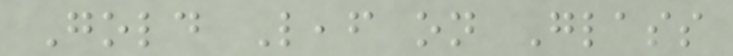Gold Leaf on Glass
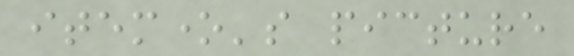itemone's picture
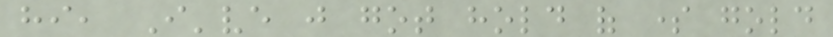hi, I've just got hold of some gold
